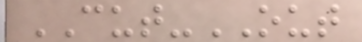CUT-OUT
